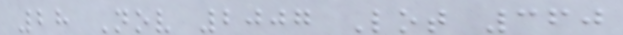28 Nov 2007 Lot 360
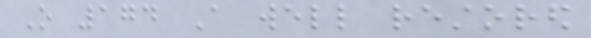O 174 A well restored
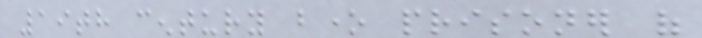19th century bone prisoner of
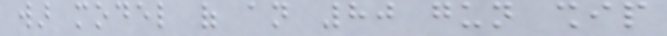war model of an 80 gun ship
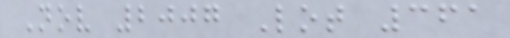Nov 2007 Lot 361
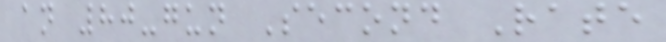an 80-gun Second Rate
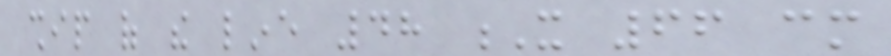ship of the line 48 X 66 cm
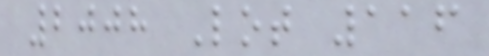2008 Lot 116
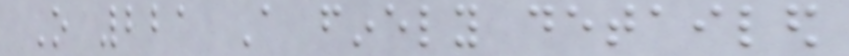O 221 A finely detailed
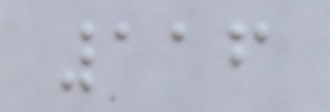116
